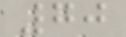70
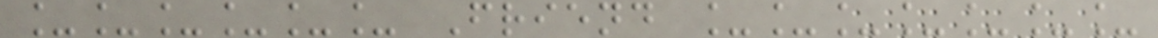______ Friend _______
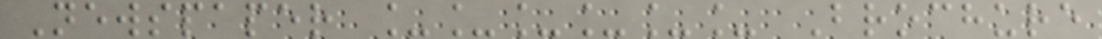Newspaper ______ Brochure
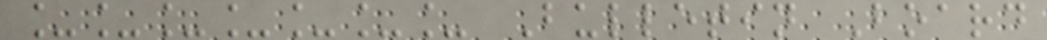_______ Bulletin Board
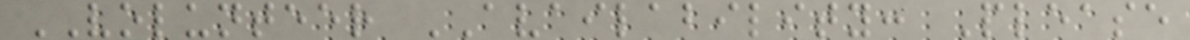VOLUNTEER AVAILABILITY: Please
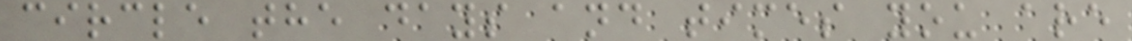circle the days and times you are
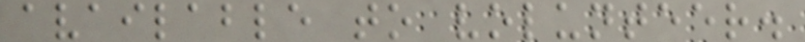available to volunteer.
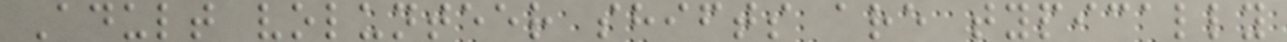Adult volunteer shifts are typically
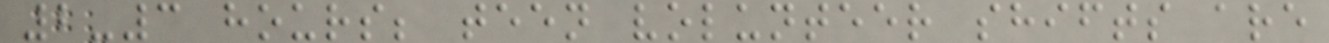2-3 hours; teen volunteer shifts are
